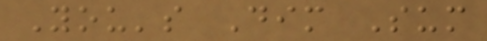You's Dim Sum
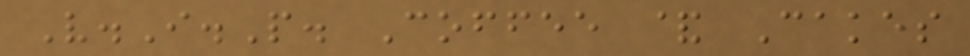V.I.P. Coffee & Cakes
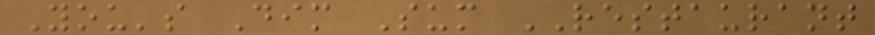You's Dim Sum RESTAURANT
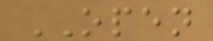OPEN
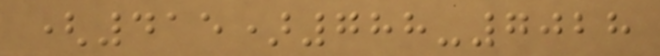(415)788-7028
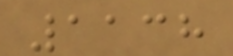1138
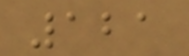121
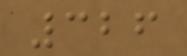326
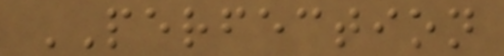PERFECTION
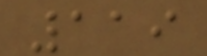119
